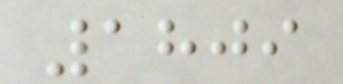1809
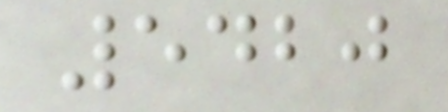5420
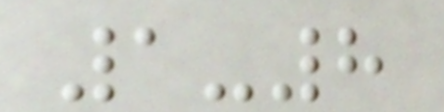1-8
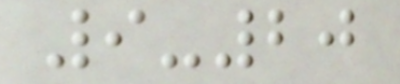9-20
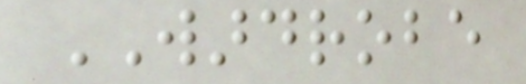WARDROBE
